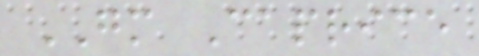GM Caprice
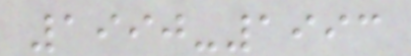1990-1993
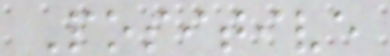Positive
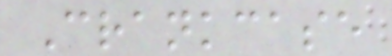Crankcase
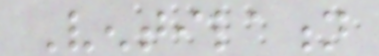Ventilation
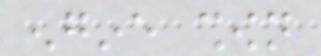engine shown
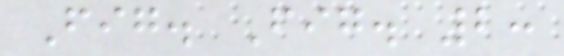Fig. Fig. 2:
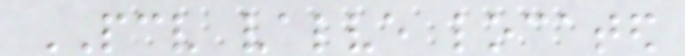PCV valve located
